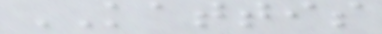KATTIS
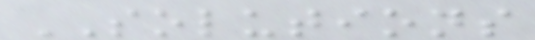SOLUTIONS
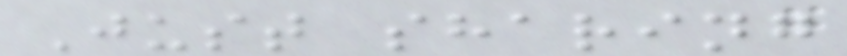Just sharing
